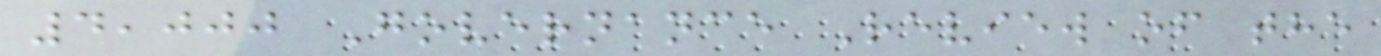4,000 Governance Review of the
